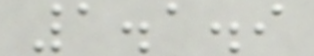1.1.9
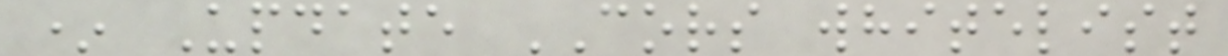* Update CORS whitelist
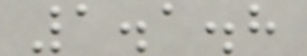1.1.8
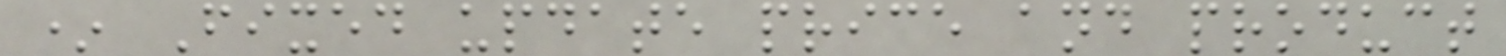* Fixed update price and product
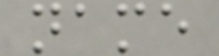name
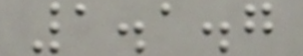1.1.7
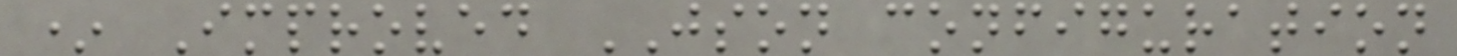* Improved JSON configuration
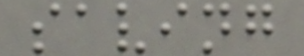saving
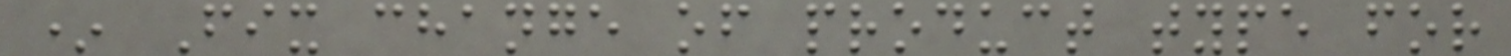* Fix change of product type for
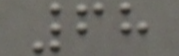68
